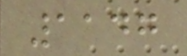1147
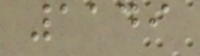1149
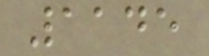1145
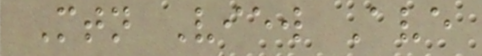Mtn View Ave
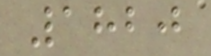1820
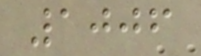1006
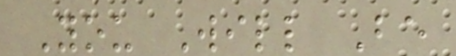You Will Be
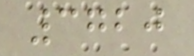3720
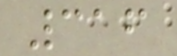316
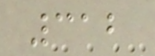312
